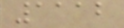1112
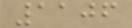1106
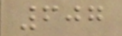607
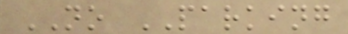NO PARKING
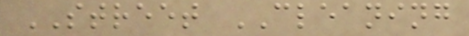STREET CLEANING
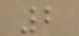2
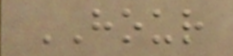HOUR
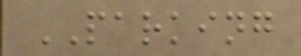PARKING
